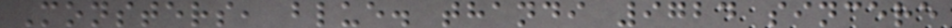Monsters, blue. thandi 9724 sincere
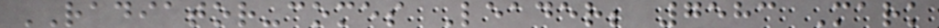RADIATOR-comes Leader; 7583 Mark
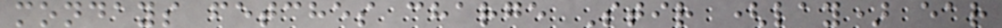mondays fetches charge Stir (lay) ear
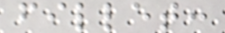fillet:
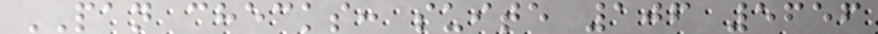PAN checks: suite 106 5656
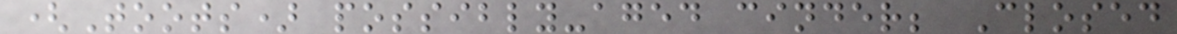(Toots) possibly-aged cinder; Closed
